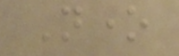None
